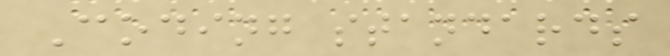Coding standards
